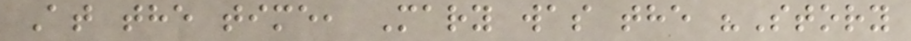At the time, Mary was the "Story
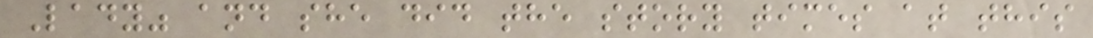Lady" and she did the story times at this
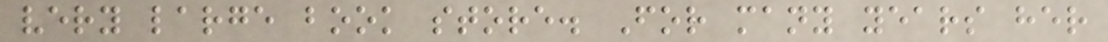very large book store. For many years her
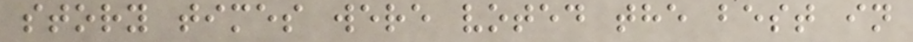story times were voted the best in
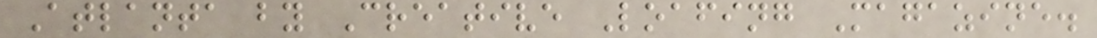Atlanta by Creative Loafing Magazine.
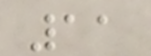11
